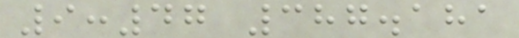9:47 387.181
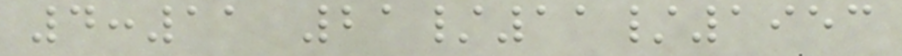4:11 21/11/1953
